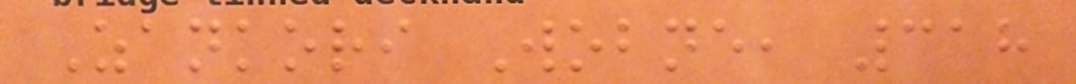Zankori Wobne, 318
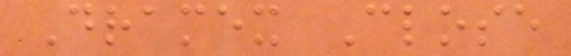Dramex Close
